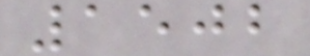1502
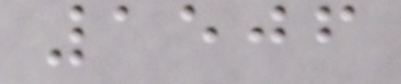1506
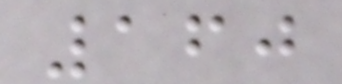160
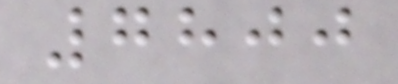7800
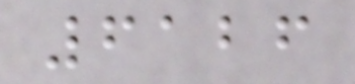6126
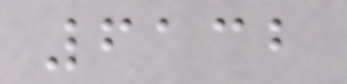6132
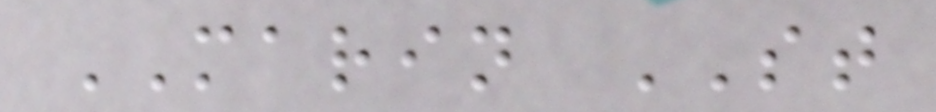MARIN ST
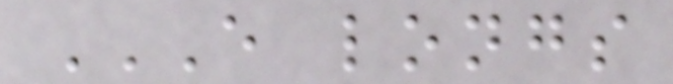E LONGS
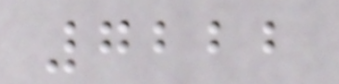7222
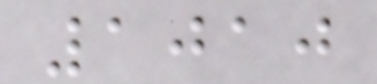1010
